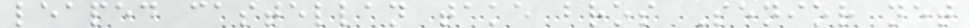leaped castellan take bros Senior net
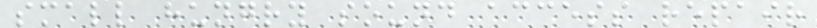small hungry sound access repair
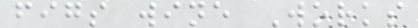figs wine Works
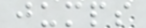jumps
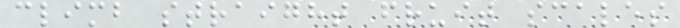climb straight fruit scales
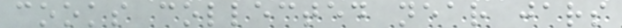cooks collected near jars
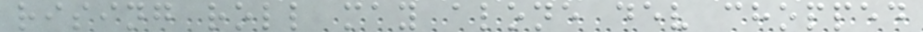rising roll may alone dev chopped
